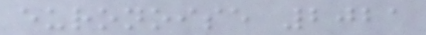euronoise 2021
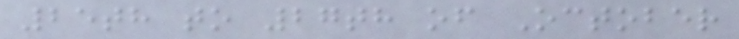25th to 27th of October
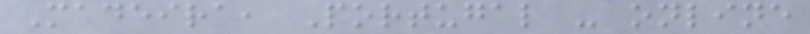Madeira, Portugal - online
